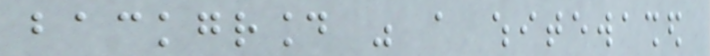background was a whitewashed
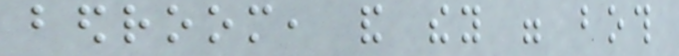bedroom, and they were both
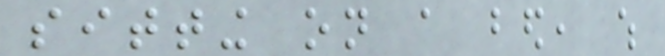sitting on a bed, which
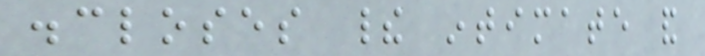discloses their intimate and
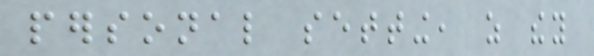personal setting, as they
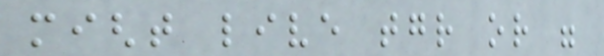might live together or were
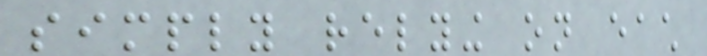simply relying on each
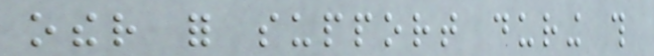other for support during this
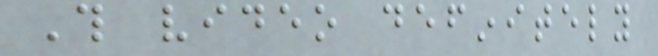This video definitely
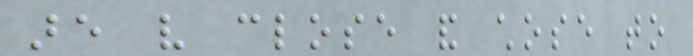are very close and chose to
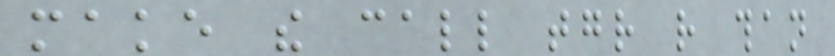make the call together rather than
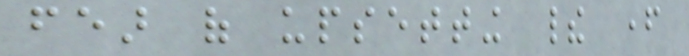fear of upsetting their father
